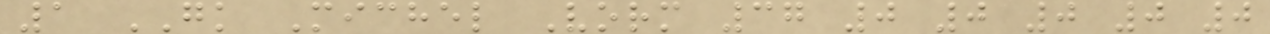1 GK Michel Vorm 37 0 0 0 0 0
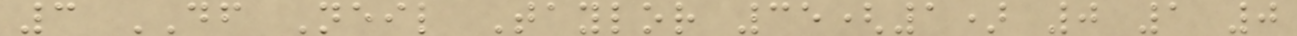3 DF Neil Taylor 35(1) 0 1 0
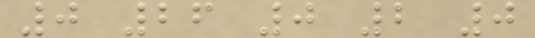0 26 0 2 0
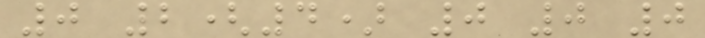0 2(4) 0 0 0
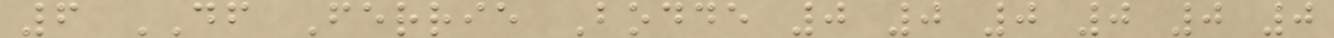6 DF Ferrie Bodde 0 0 0 0 0 0
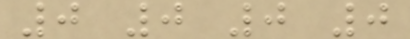0 0 0 0
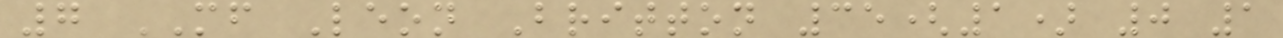7 MF Leon Britton 35(1) 0 1
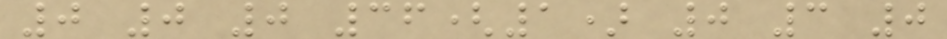0 0 0 36(1) 0 3 0
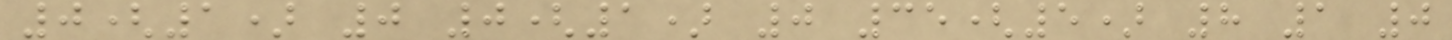0(1) 0 0(1) 0 35(5) 8 1 0
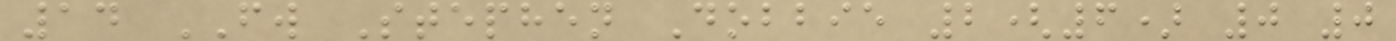14 FW Stephen Dobbie 2(6) 0 0
